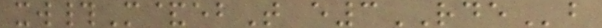xw#M&ebT e3RDEb
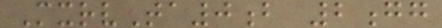MxrvTa0b 2gg
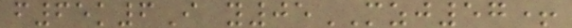f65k6I y05MZJ57+
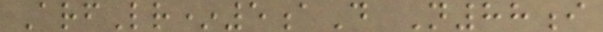ArfLr*5aD N88i
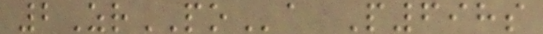2ZrPOa P698s
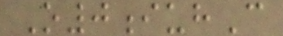O0iuhC
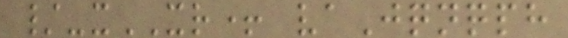/-xXR+ vaJqnqph
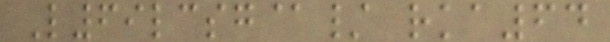L69lcsg@/ rka64
